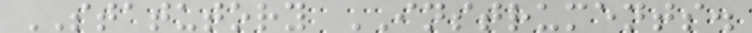STATUTORY INSTRUMENTS.
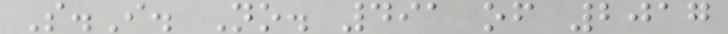S.I. No. 491 of 2017
